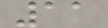11
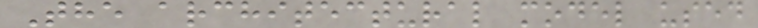The architectural model used
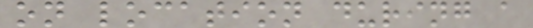on location during a
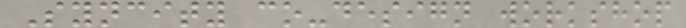Syncity co-design workshop
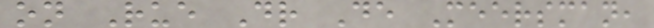on Rue Dr De Meersman,
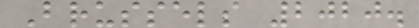Brussels 2020.
